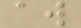aw
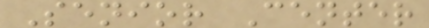Senior Center
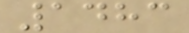1483
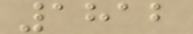1812
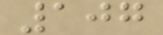107
